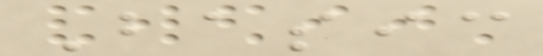Basic
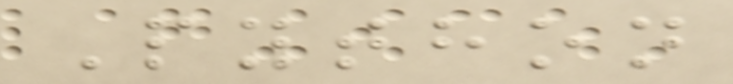Python
